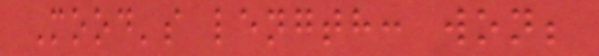Mood's length: won;
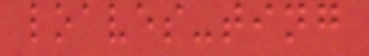loaves-ting
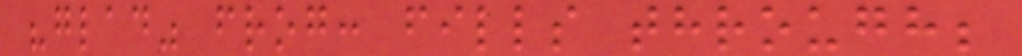"glad" frog: fills through;
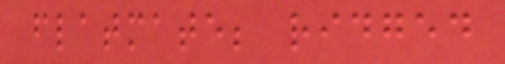flatmate; ridged
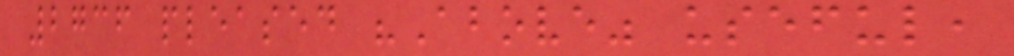2736 pleased "Above" useful,
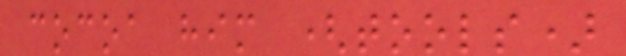cocoa him (tools)
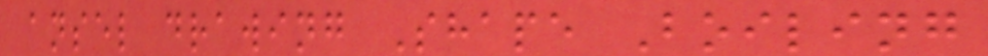ansel drawing Shape Boiling
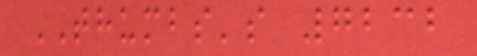THUMBS's 7232
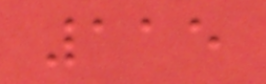115
